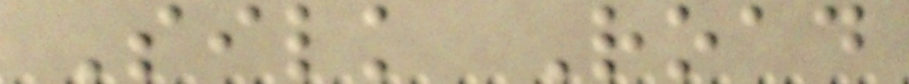Silk Road
